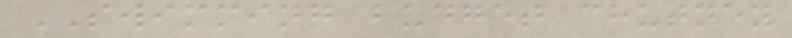SWIMMING budget chutney
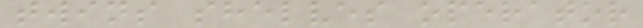twins shelves operator
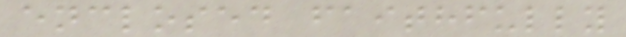enclosed faithfully
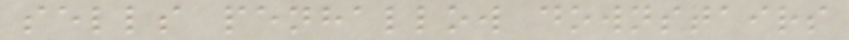sells penhallow downstairs
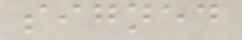signed
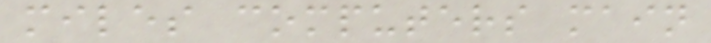miles computers main
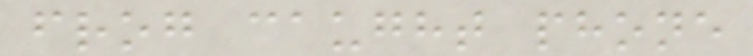frog caught phone
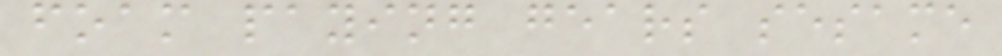foam paying gears sesame
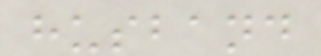husband
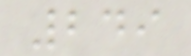249
